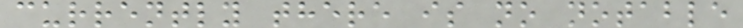currently there is no notable
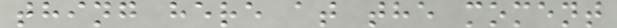thing here at the moment
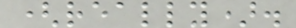(really).
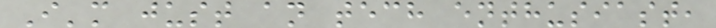I'm just an tech enthusiast,
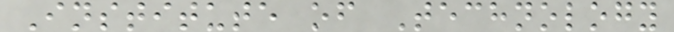Institute of Technology
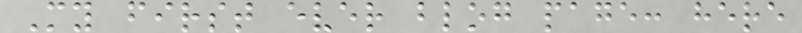My first ever blog page: here
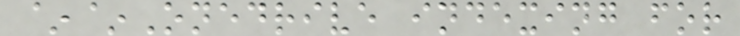~~Onedrive indexing for
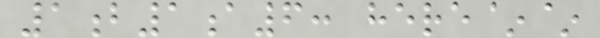1b1a6: here~~
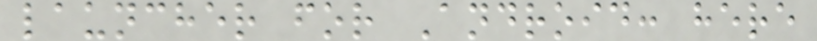launcher for Android: here
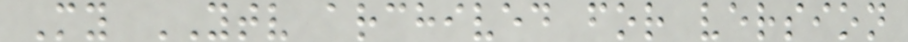My YTV archived for version
